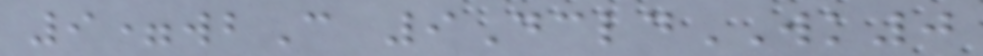9=wbC 9DcldWK0
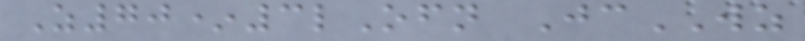Z70*3lOfn JcWZ
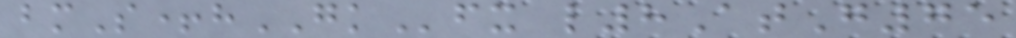bmS+hGKfx l8AtG75
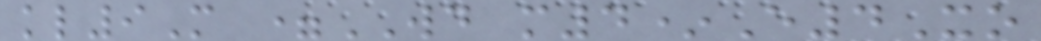kl9M =WD m4*E4Xo
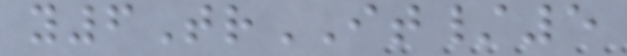y6TrIT/5
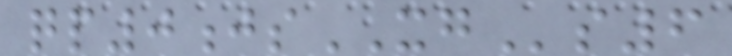qp0jsXGs6
